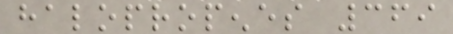halopropenes 369
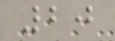20
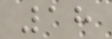18
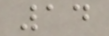14
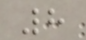8
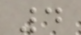4
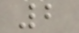2
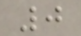0
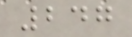247
